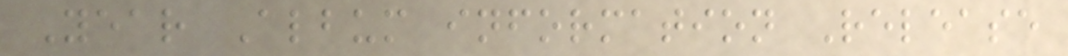Year Album information Release
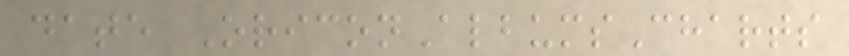date OriconAlbumsCharts
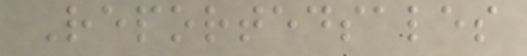Reportedsales
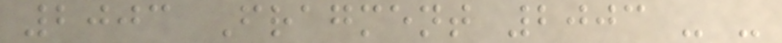2003 Fragment 2003 - -
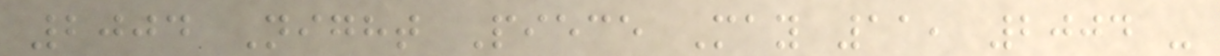2004 Night Piece May 11, 2004 -
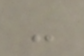-
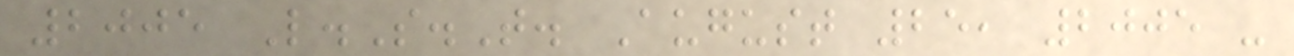2005 L.S.T. August 25, 2005 -
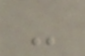-
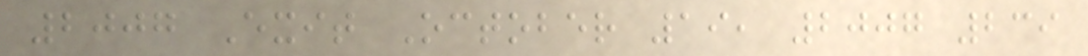2007 Exit October 19, 2007 239
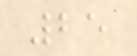25
